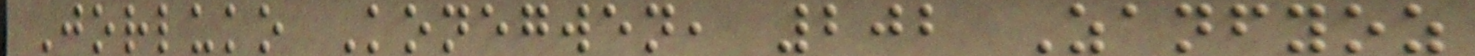Jorluko Konegwen, 202 Zanfyoz
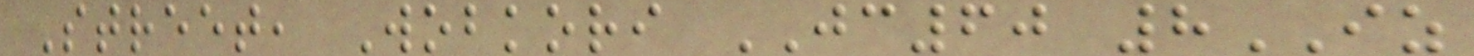Street, Wobkori JC60 8IZ
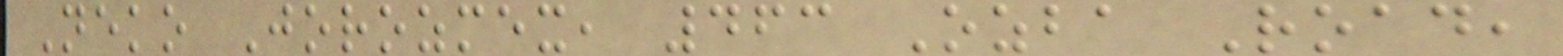Neko Jorozmex, 463 Ozba Road,
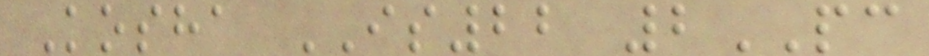Kosha IS22 2PC
